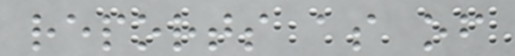reports as of
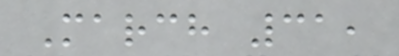March 31,
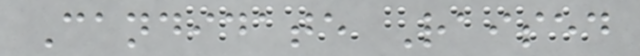Candidate Raised
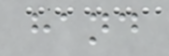hand
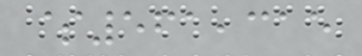$561,315
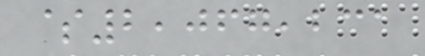$2,067,231
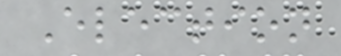Election
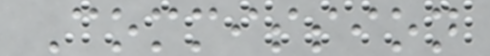Commission
